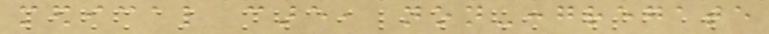medical care, non-congregate
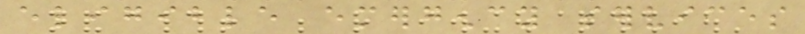eligible emergency services
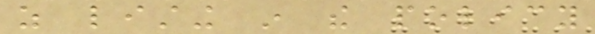as listing in the policy
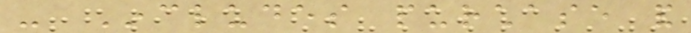- Includes purchase and
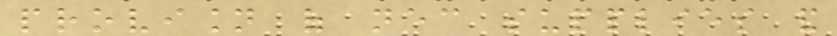provision of necessary supplies and
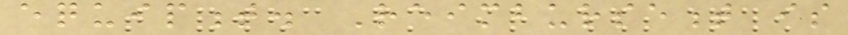equipment. Reimbursement is
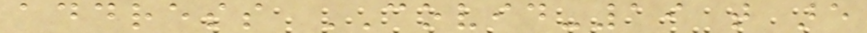address COVID-19 that are
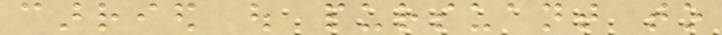carried out pursuant to
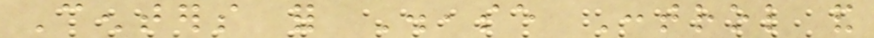Centers for Disease Control and
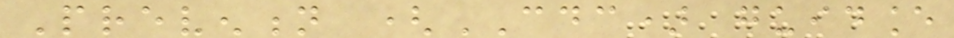Prevention (CDC) guidance
